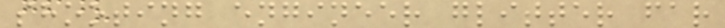shooting engineer glitter far
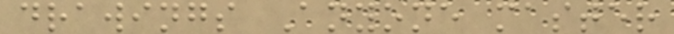drawings Anyone master
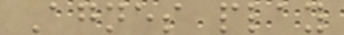Agnes play
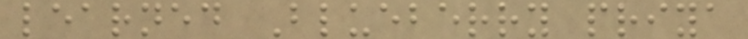learned Blueberry priya
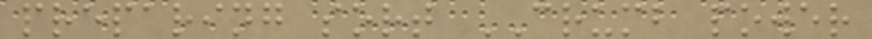preparing sort CRUMB power
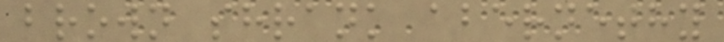brown shrank abernethy
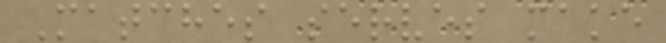Matches serves make
